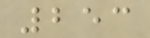253
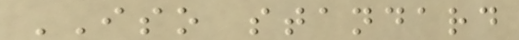ISO standard
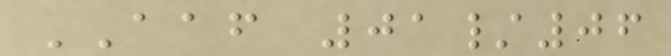AAF 01/06
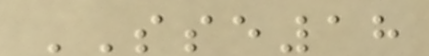SSE18
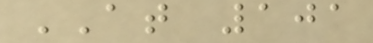AT 101
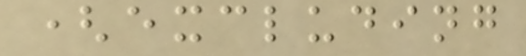(excluding
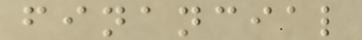financial
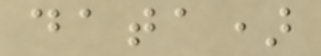data)
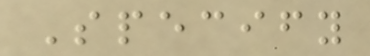Specify
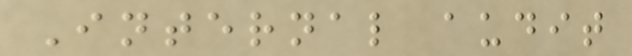Internal audit
